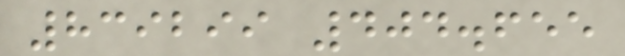839299 404.655
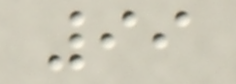99
